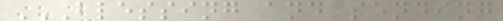BLESSING AND SENDING
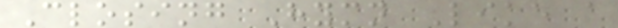Closing Hymn Like a
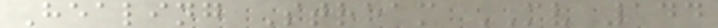Healing Stream MV 144
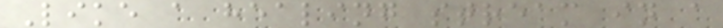Like a healing stream in a
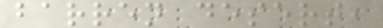barren desert,
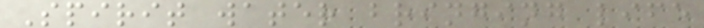Spirit water bringing life
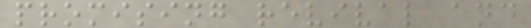promising revival and
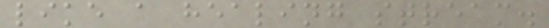like a healing stream.
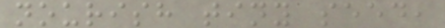nourish tiny seed,
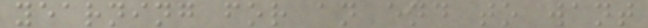yearning for an end to want
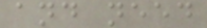and need
